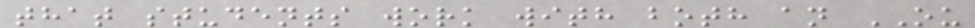that students work with both an OU
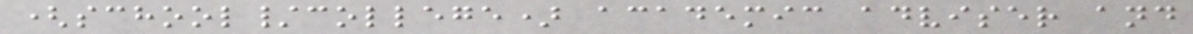(school/college) academic adviser and
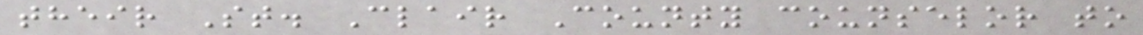their St. Clair County counselor to
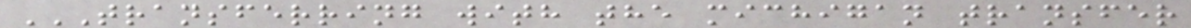TRANSFERRING WITH THE MICHIGAN TRANSFER
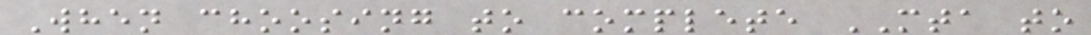When choosing to complete MTA to
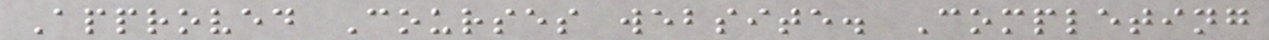Approved Courses website. Completing
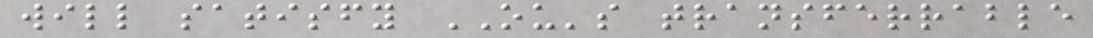will satisfy OU's transferrable
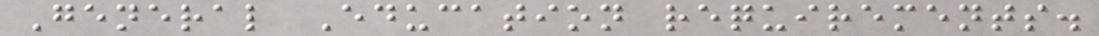General Education requirements.
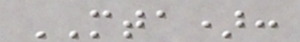MTA):
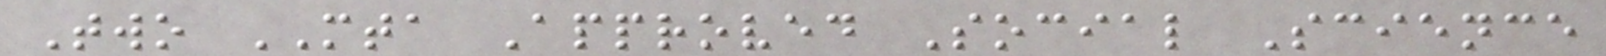Two MTA Approved Social Science
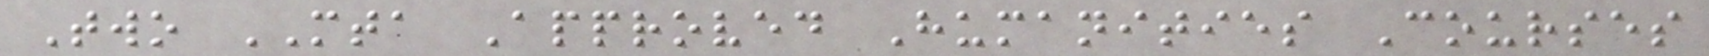Two MTA Approved Humanities Courses
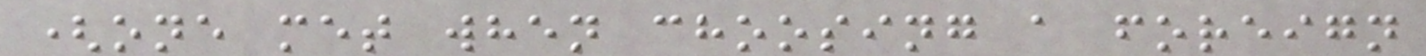(one met when choosing a foreign
